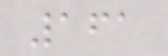161
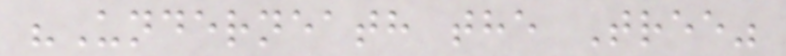"Underneath the Tree"
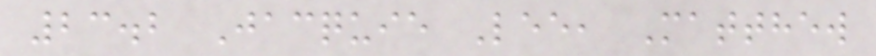23.2 Jacquie Lee, Matthew
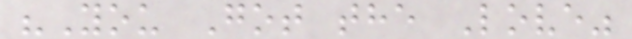"You Got the Love"
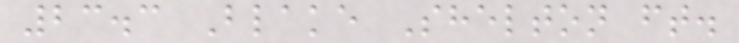23.3 Blake Shelton ft.
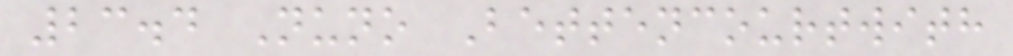23.4 Nuno Bettencourtwith
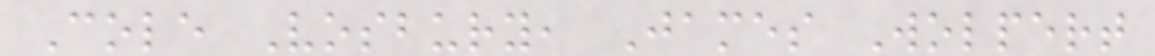Cole Vosbury, James Wolpert
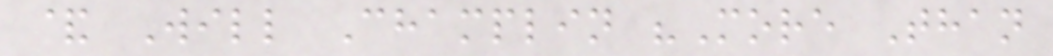& Will Champlin "More Than
